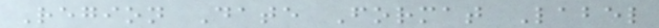Region Date Format Label
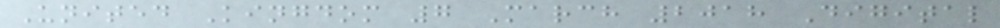United Kingdom 7 March 2018 Digital
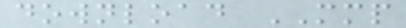download MMP
